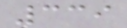339
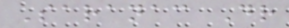Saranac Dr
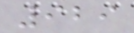929
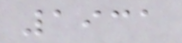1931
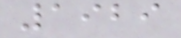1929
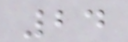24
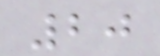20
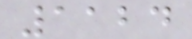1124
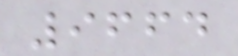9664
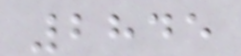2845
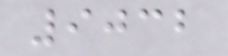9032
